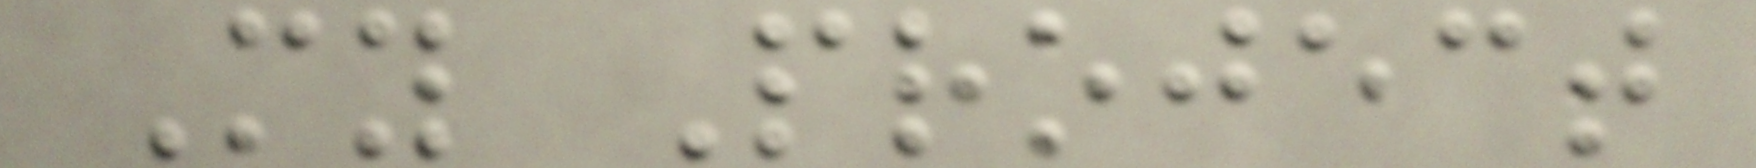My Project
